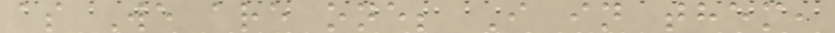as We are one; I in them,
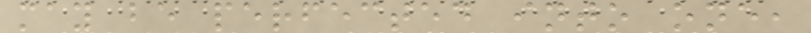may be perfected into one,
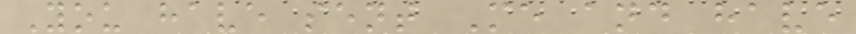You have sent Me and have
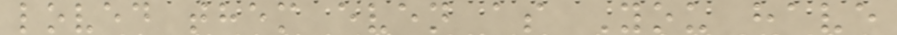loved them even as You have
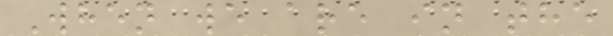When we are in the
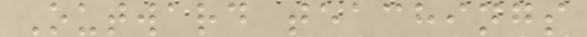Outward teachings
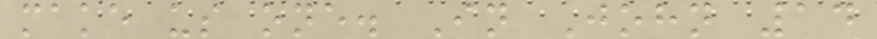make us one. In John 14
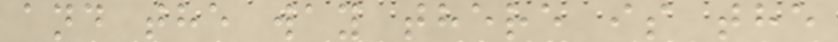and the way there is the
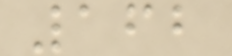162
